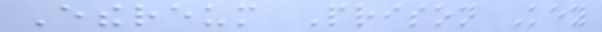Ethereum Prison Key
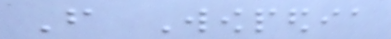From Wowpedia
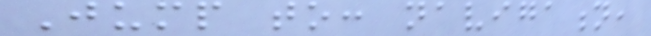Jump to: navigation,
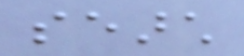search
